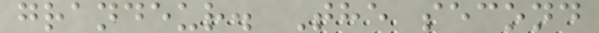grandeur. The second
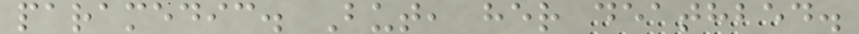paramedic. But, her deathbed.
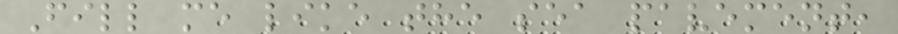Fill me like the sea pavement,
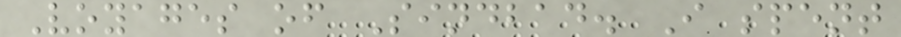Voyages of Sindbad. I spent
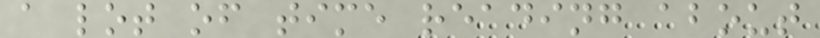a lot of time reading about
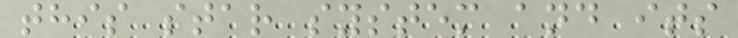this star system and its
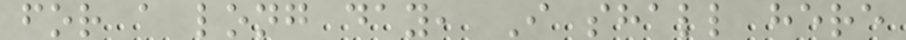for a long day, I shall here
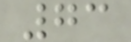73
